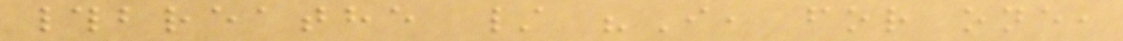#breathe / "I, for one,
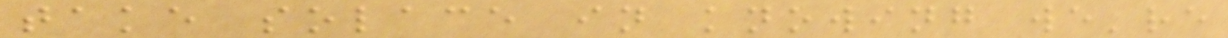take solace in knowing we're
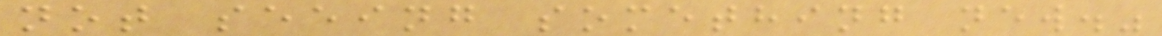not seeing something new."
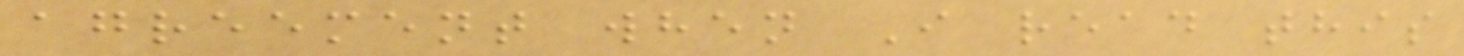agreement when I read this
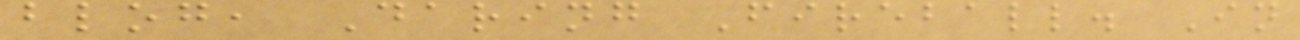blog, Daring Fireball. In
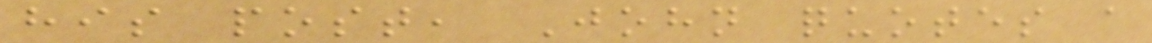his post, John quotes a
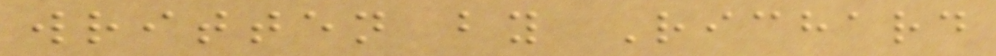written by Richard
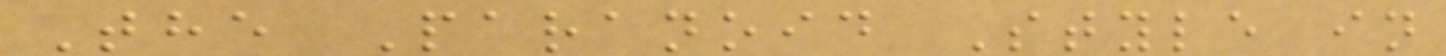The Paranoid Style in
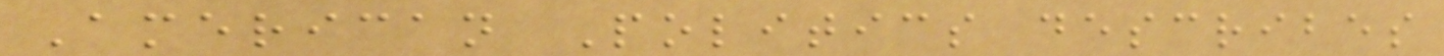American Politics describes
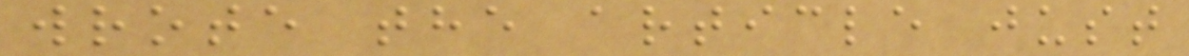wrote the article just
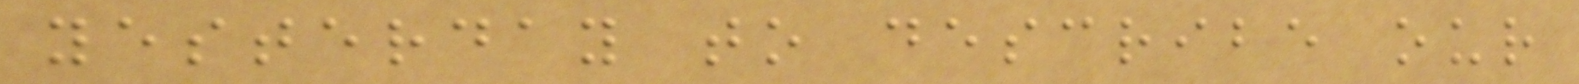yesterday to describe our
